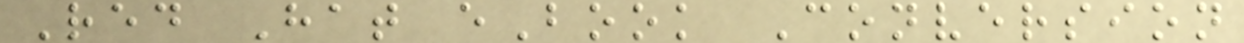Red Hat eBook Conversion
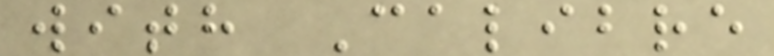with Calibre
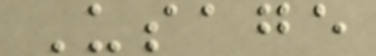Usage
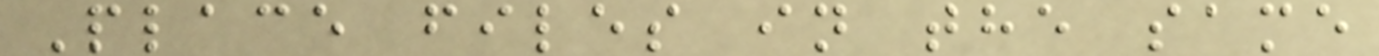Place files in the same
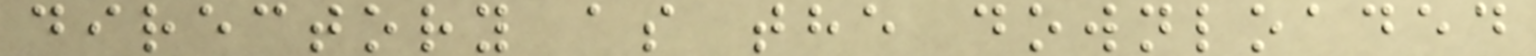directory as the downloaded
